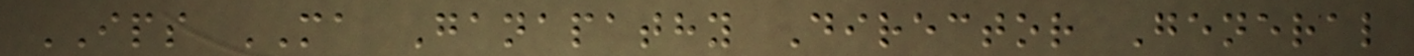IPS MA Ganapathy Director General
